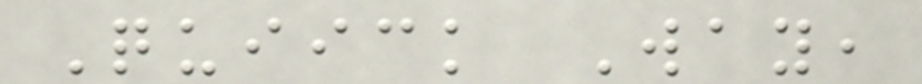Quiick Way,
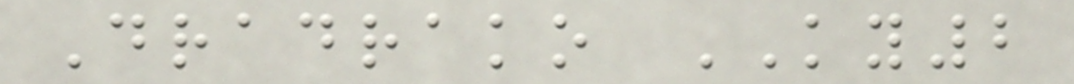Dradrako KY2
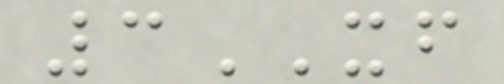3XF
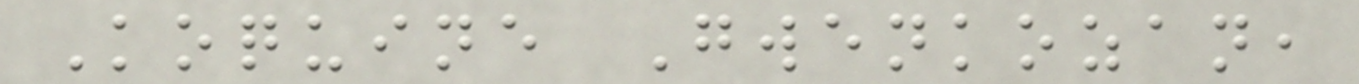Koquine Gwenkozan,
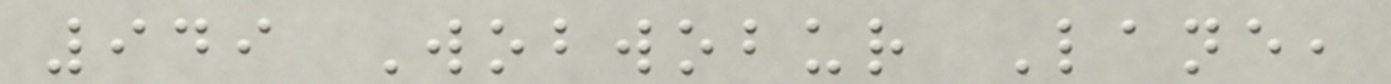949 Wobwobur Lane,
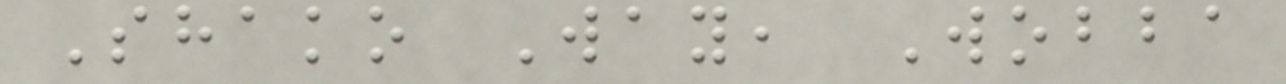Shako Way, Wobba
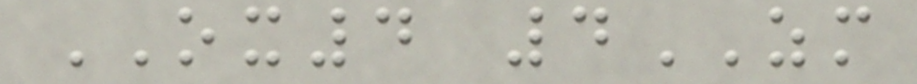OX4 4ZM
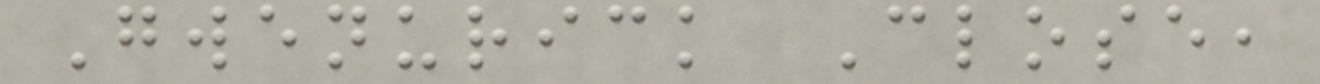Gwenurick Close,
